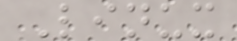Linux
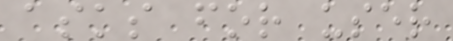asks for user
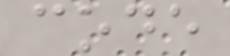code
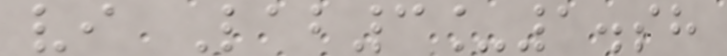vi Lab3_1.sh
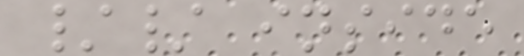// inside
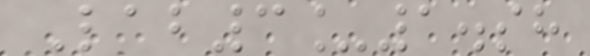Lab3_1.sh
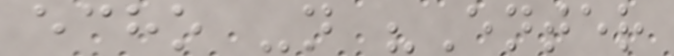echo -n "Enter
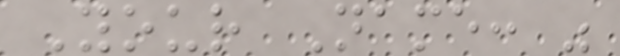Your Name: "
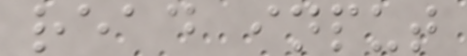read input
